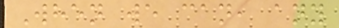When we can, any
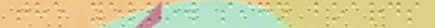the yellow sign boards
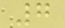7
